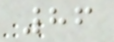86
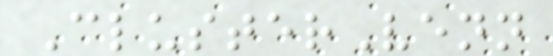ClusterVenn
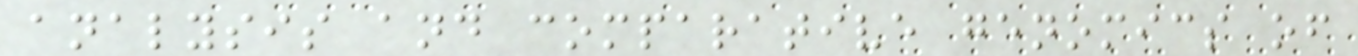analysis and comparative genomics of
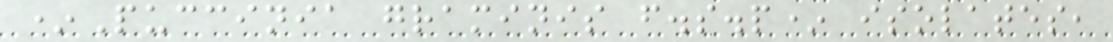*Puccinia graminis f.s.p* isolates,
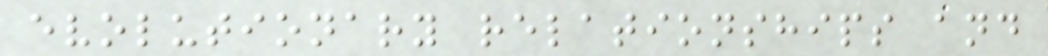evolutionary relationships and
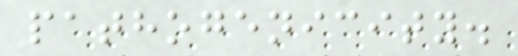pathogenicity.
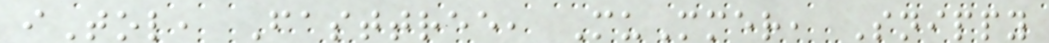iTol, Fasttree, MuMmer, Snippy
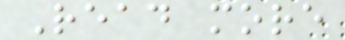Read more
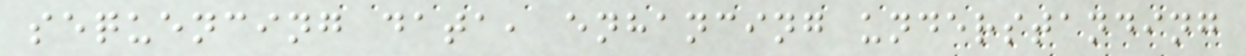sequencing data, enhancing understanding
